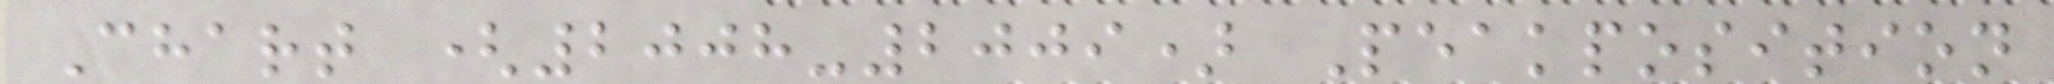Chart (2008-2009) Peakposition
